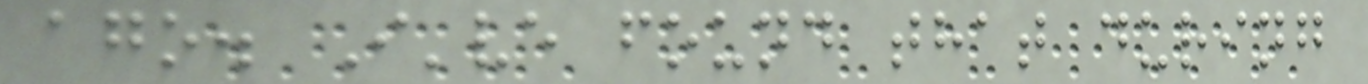ago. I've found that during
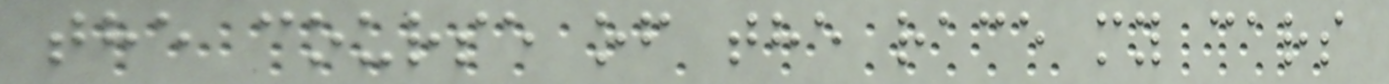the course of the race my cars
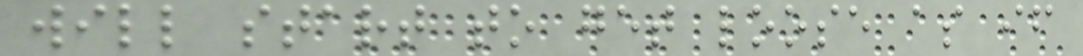will start to get loose as if
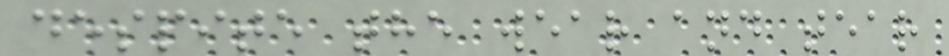despite the wear and tear
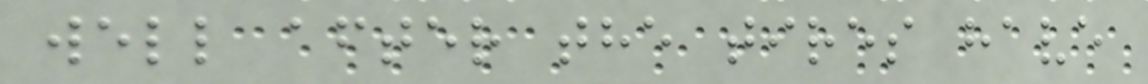well after the tires have
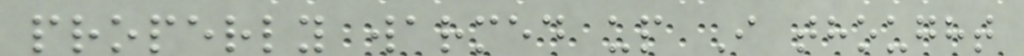properly warmed up I thought
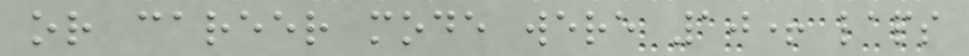or career mode were 10+ laps
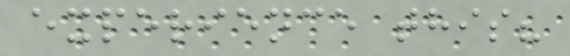experience this?
